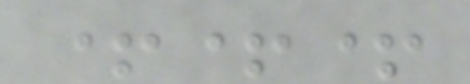+++
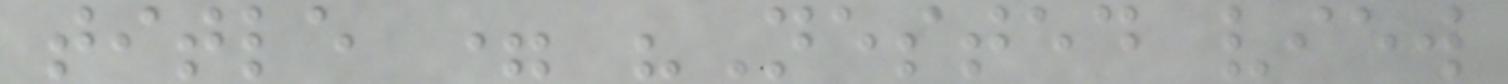title = "Nested view
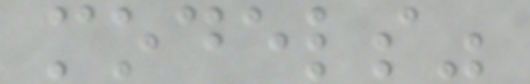models"
